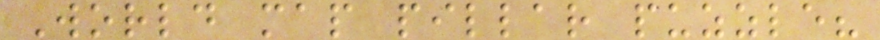World map pillar puzzle?
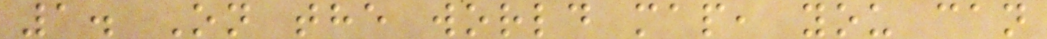1. On the world map, you can
